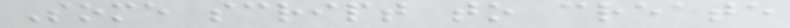Some script to create
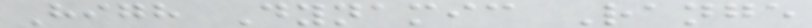High Dynamic Range
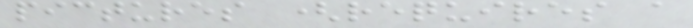pictures (requires a
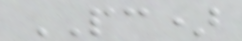PC)
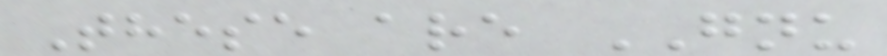These are GNU
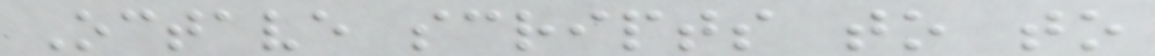Octave scripts to to
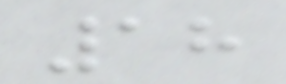18
